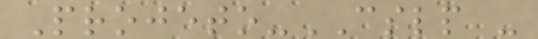Projeto-CSLP -
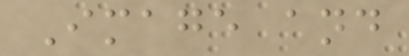Image and
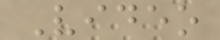Video
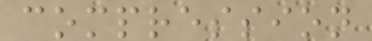compression
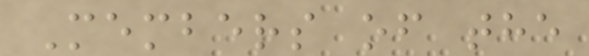Members of the
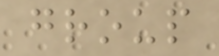group
